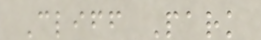Cliff Park
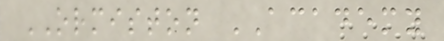ORMISTON ACADEMY
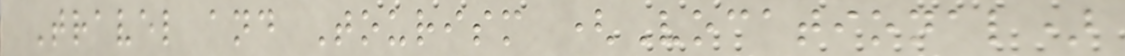Travel and Tourism (Vocational)
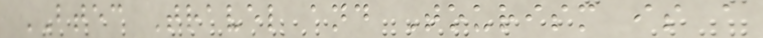BTEC Travel and Tourism is a
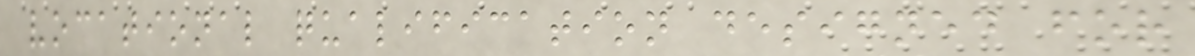vocational qualification designed for
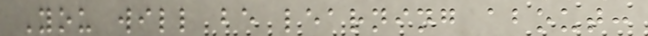You will be learning about:
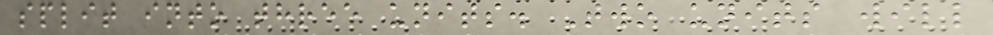split into three units. Two units will
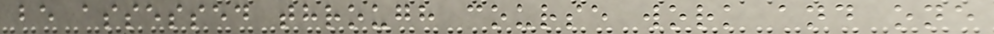be assessed through course work and one
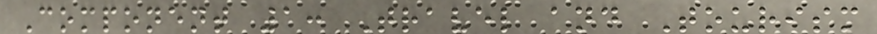Component 1: Travel and Tourism
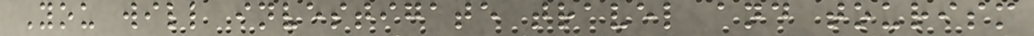You will investigate travel and tourism
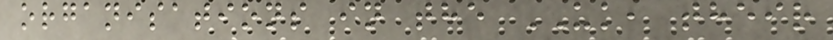organisations in the UK, their
